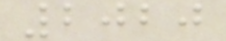2020
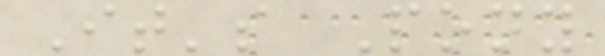It's Pony
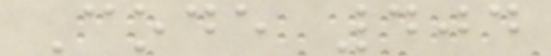Code 404
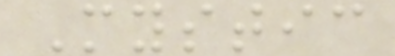Mystic
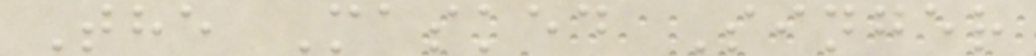The Masked Singer
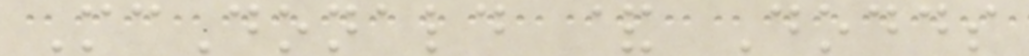McDonald & Dodds
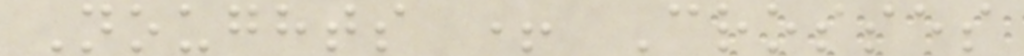Noughts + Crosses
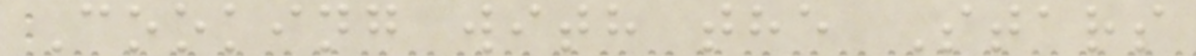Cooking with the Stars
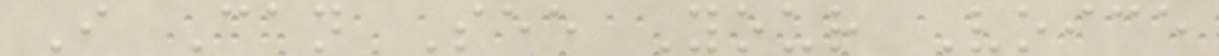I Can See Your Voice
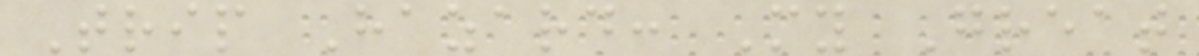Trip Hazard: My Great
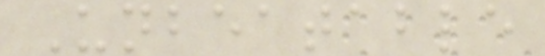Unbeatable
